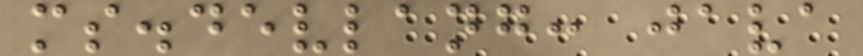ms.devlang: java
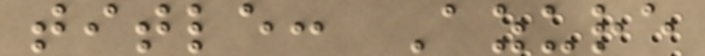title: Azure
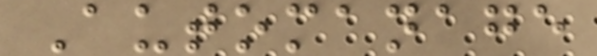Automanage
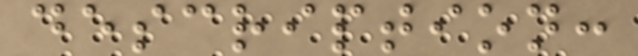description:
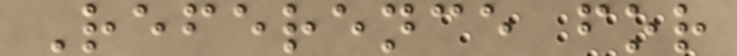Reference for
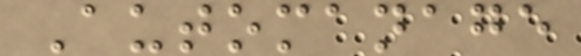Automanage
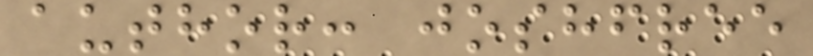author: joshfree
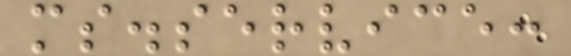ms.service:
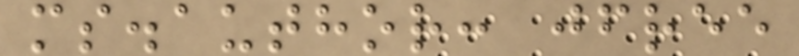ms.author: jfree
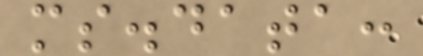ms.data:
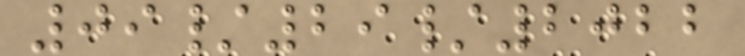09/29/2022
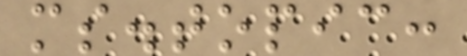ms.topic:
